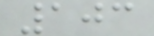103
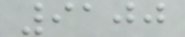9100
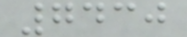7430
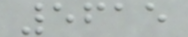5615
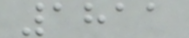1811
